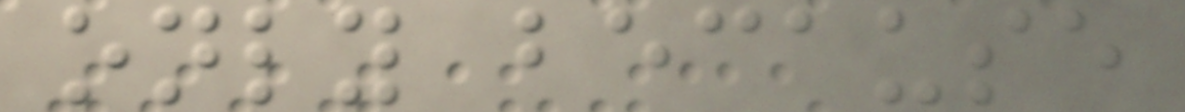only because
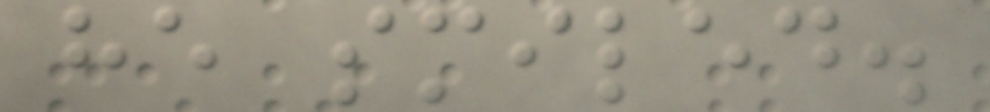he smiled.
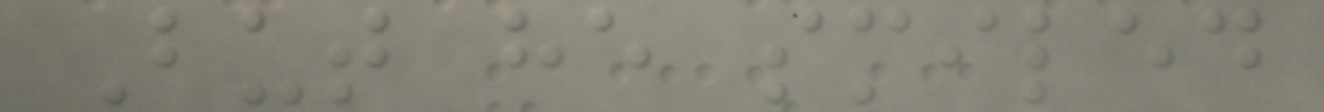But he smiled
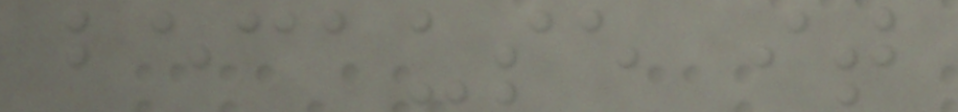because it
